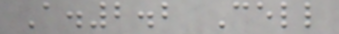A.2.2 Cell
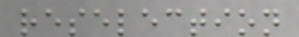reselection
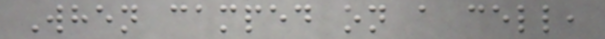When camped on a cell,
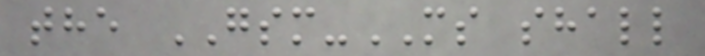the GSM-MS shall
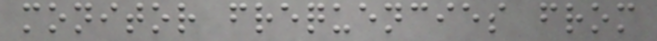monitor frequencies from
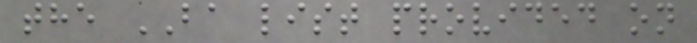the BA list provided on
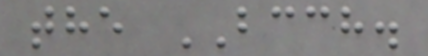the BCCH.
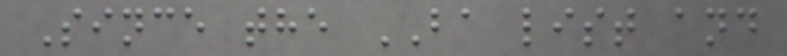Since the BA list and
